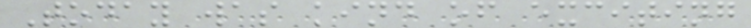Today was kind of exciting
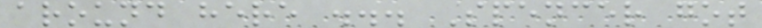around here ... Spencer got
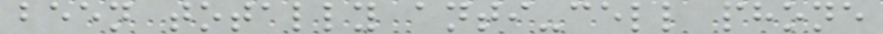been totally anti-cell phone
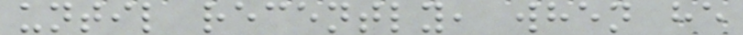until recently, when he
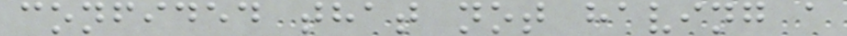confided that not having a
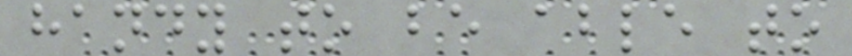handy to be able to
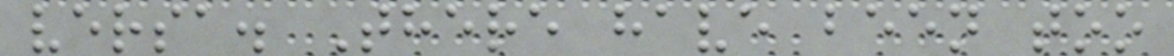versa. There have been too
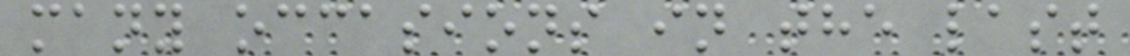many occasions in the last
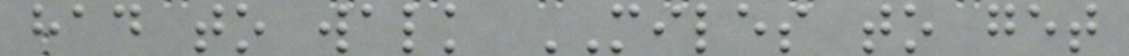had to walk MILES to get
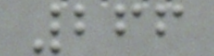266
